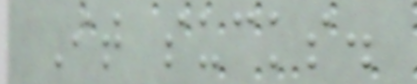It sucks.
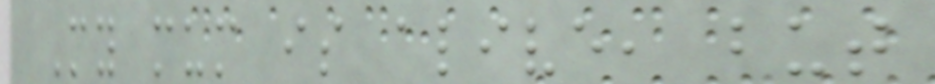My mum is alive, but
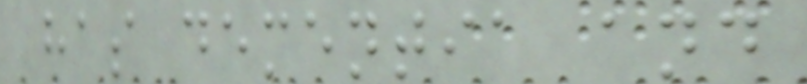has dementia and
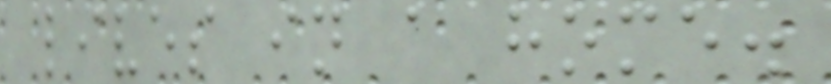lives in a home.
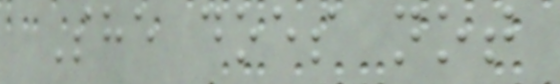She does not
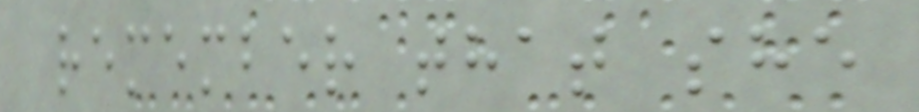remember that she
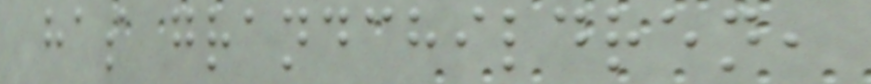has grandchildren,
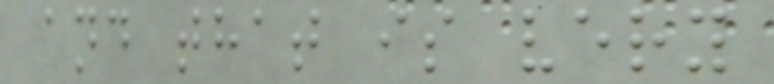and that is very
